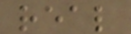real
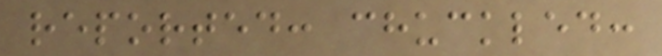reported: chuckled:
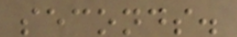seconds.
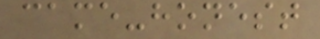came-honest
